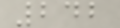242
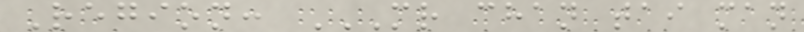Region: MR CHAN TAI MAN
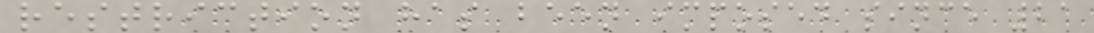restriction has been imposed since 21
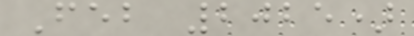Feb 2025)
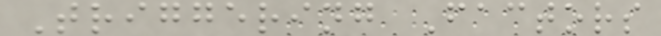Triggering Factors
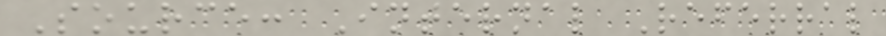Source: Internal Referral
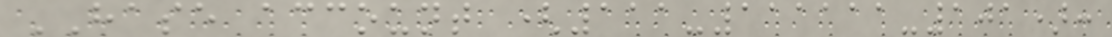HASE account (111-111111-101):
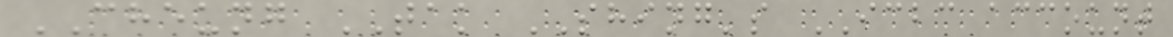CHEUNG TAK SHING's ICBC account
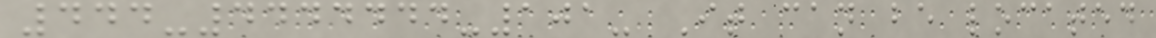444-4444444-101- It can be located
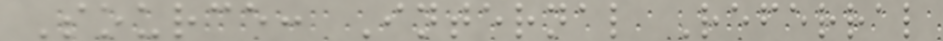Source: Internal Referral
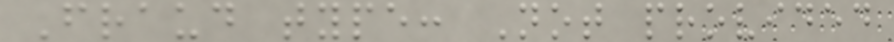Fraud type: Not provided
